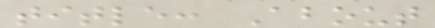title: About
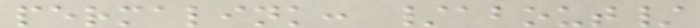permalink: /about/
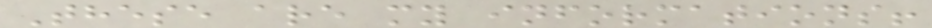These are my informations!
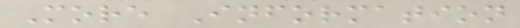More Information
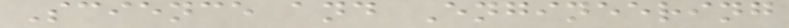Science and Engineering
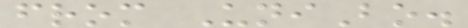from UniBo.
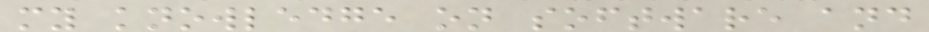my knowledge on software and
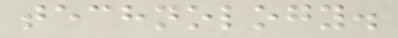technology.
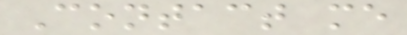Contact me
